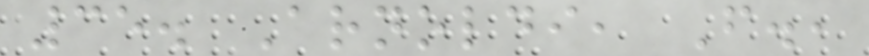35. Arnoldi, F.,
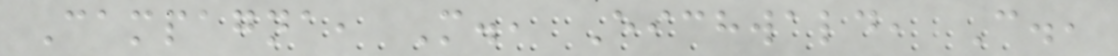Campagna, M., Eichwald, C.,
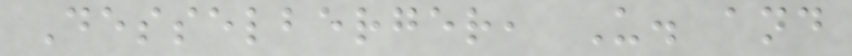Desselberger, U. and
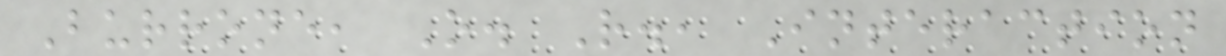Burrone, O. R., Interaction
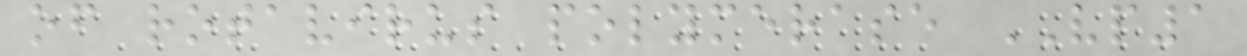of rotavirus polymerase VP1
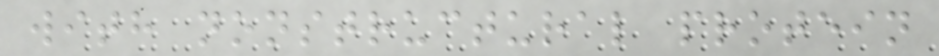with nonstructural protein
